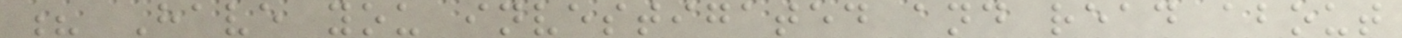? Have you investigated and read about
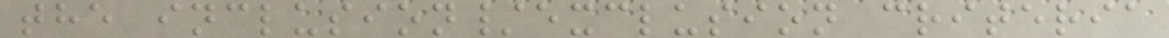the inclusion/exclusion criteria
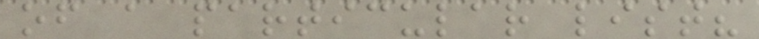of a particular list?
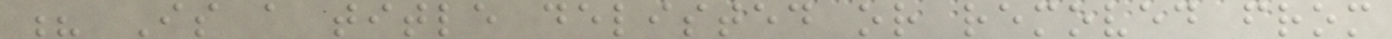? Is a title delisted or removed from
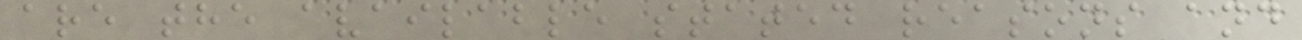are the available stated reasons and
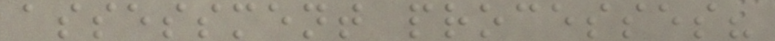assessment processes?
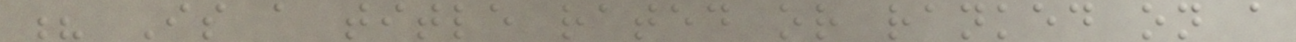? Is a title rated or ranked on a
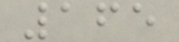165
